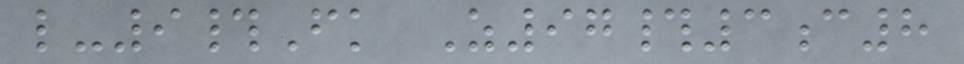l-9#Fk Z97#3c8
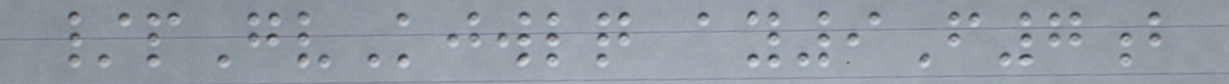/pGvKjwlq ay9F7b
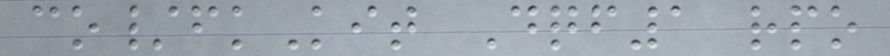co/fkKit Dqf1 rpo
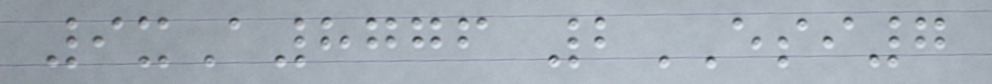9xA8776 2ESI7
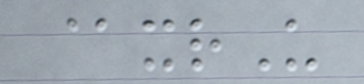@xrU
